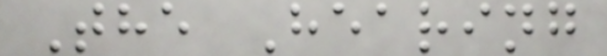The Hearing
